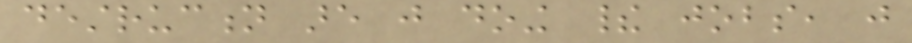destruction are just doing their jobs, just
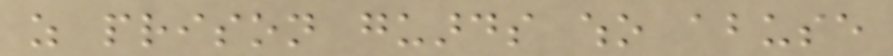as prison guards who abuse
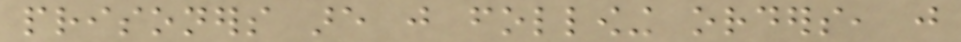prisoners are just following orders, just
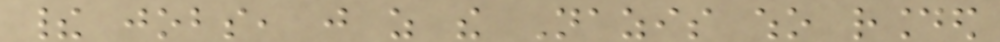their jobs, just as the Nazis who rounded
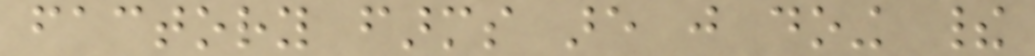factory farms are just doing their
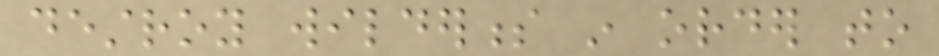destroy wilderness in order to
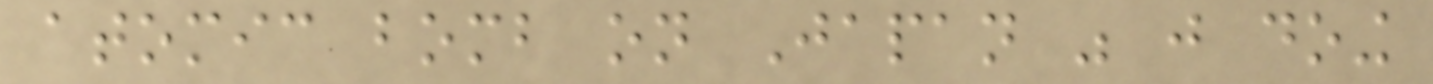atomic bomb on Japan was just doing
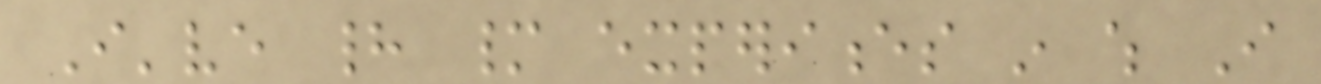I've had many experiences in which I
